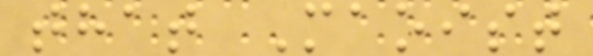that Maoist
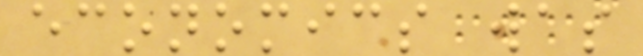economics was
